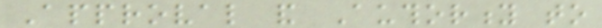Approval and Authority to
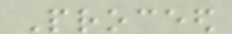Proceed
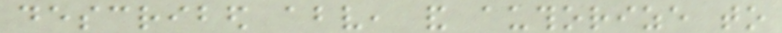described above, and authorize to
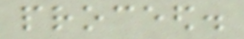proceed.
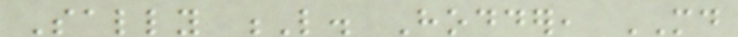Sally L. Hodder, MD
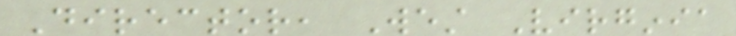Director, West Virginia
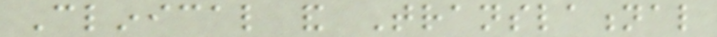Clinical and Translational
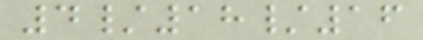4/18/16
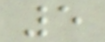5
